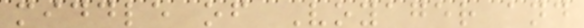middle of Voyager and
